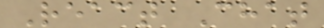React Chat
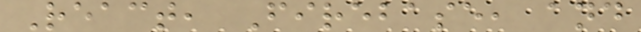React, Firebase, and
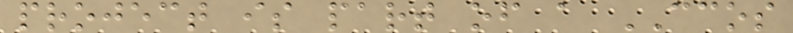project is part of a CCOS
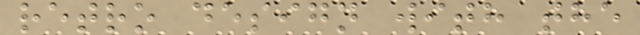retro design with the
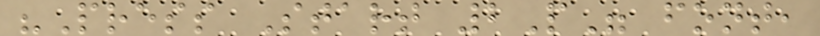"Press Start 2P" font,
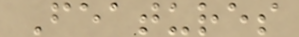Features
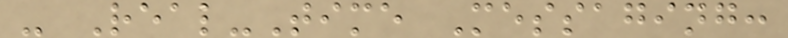- Real-Time Messaging:
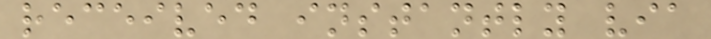received instantly via
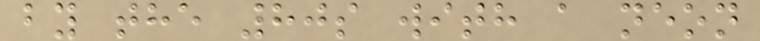by the 80s with a neon
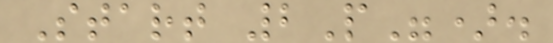Start 2P").
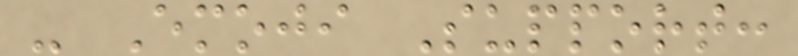- Emoji Support:
